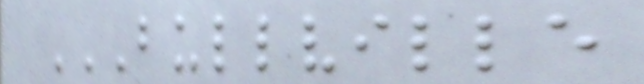BULLVILLE
